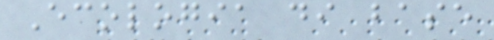Ecologia di base
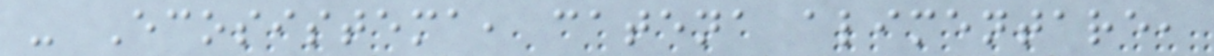- Ecosistema, catena alimentare,
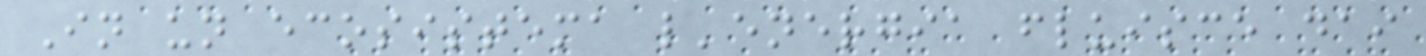In un ecosistema l'energia fluisce dai
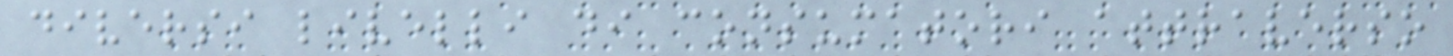diversi livelli di consumatori attraverso
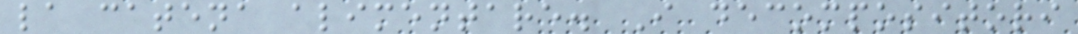la catena alimentare. I decompositori
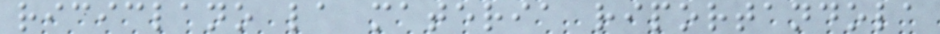riciclano la materia riportandola
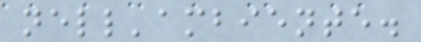nell'ambiente.
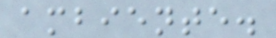ambiente.
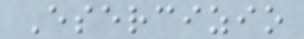Esercizio
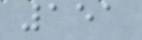151
